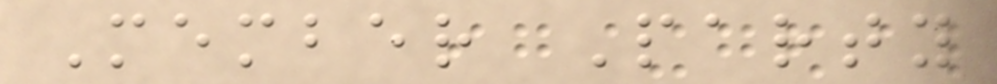Member Party
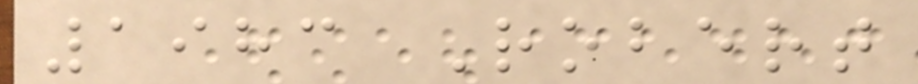1983 Robert
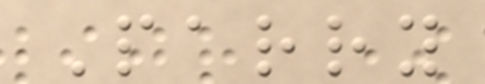Parry
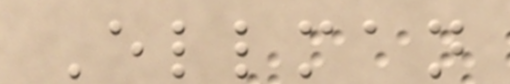Ellman
